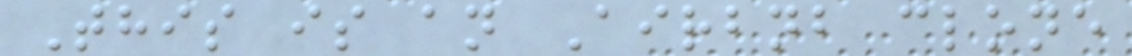This is an Airbnb clone
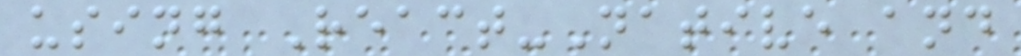using React-Native and
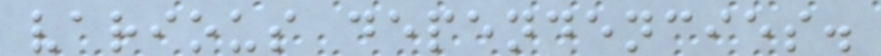various dependencies.
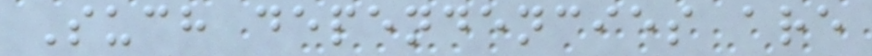Such dependencies are
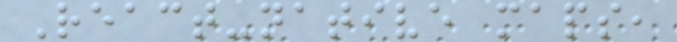React-native maps,
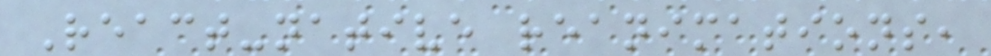React-native reanimations,
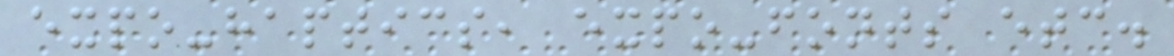expo-haptics, expo-fonts etc.
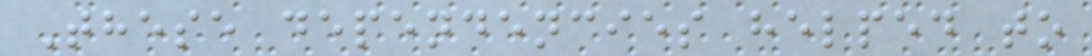These dependencies helped to
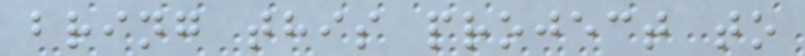bring this project to
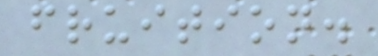fruition.
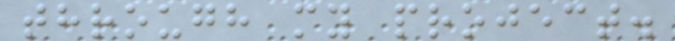through my project.
